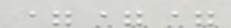===
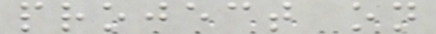project on
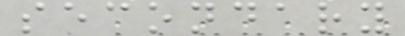secondary
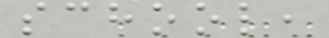school,
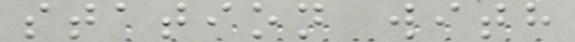station with
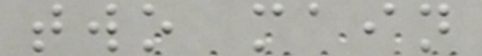two main
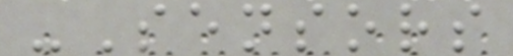-Sensors
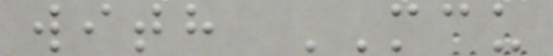with MCU
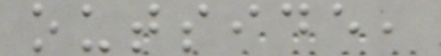outside,
